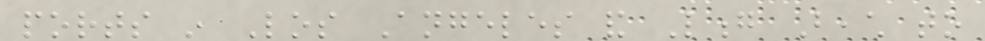ports in Los Angeles and Long Beach to
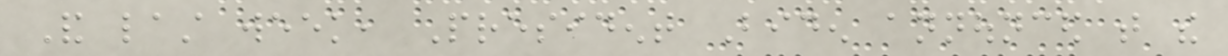And last week, President Biden announced that the
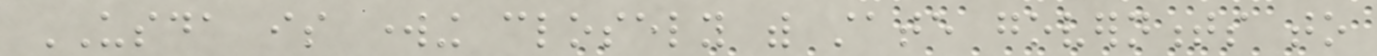USDA is working closely with state governments to
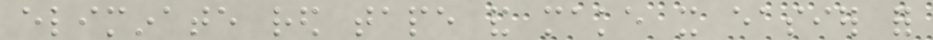eliminate red tape and make it easier for
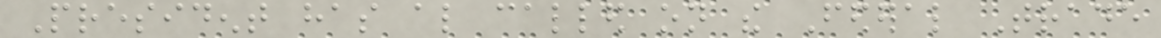President has also called on the Federal Trade
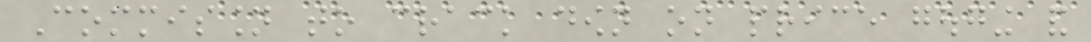Commission to crack down on price gouging and
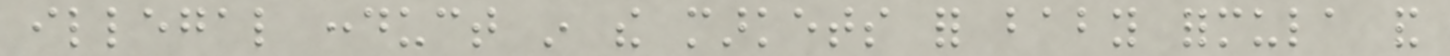illegal conduct in the markets for baby formula and
